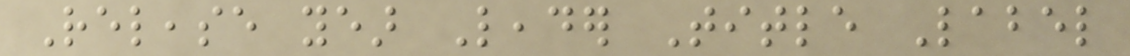Release year Leader Title Label
